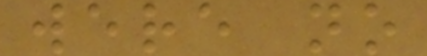were no
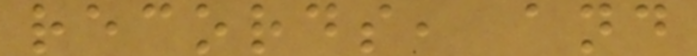records, and
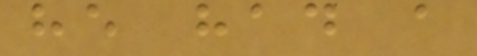he had a
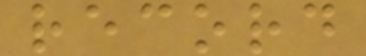record
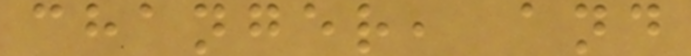changer, and
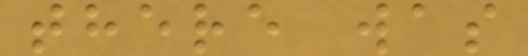there was
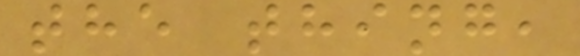the thing,
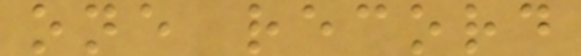one record
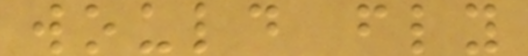would fly
